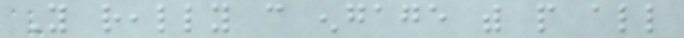You really can engage with people all
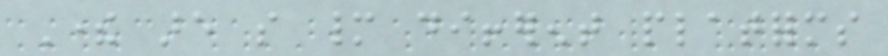There are so many different platforms
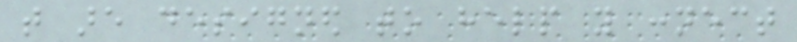that are designed to help you connect
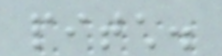pitch.
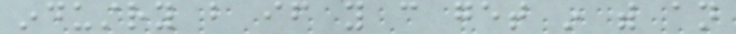industry but if you can get in with an
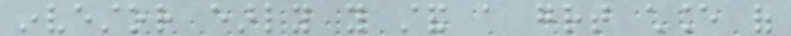investor early you stand a great chance of
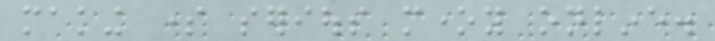making some serious money online.
